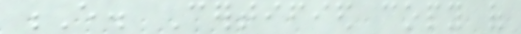E. Certified copy of
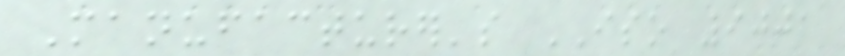Manufacturer's ISO 9001
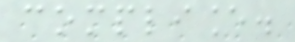compliance.
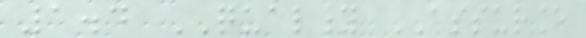1.4 QUALITY ASSURANCE
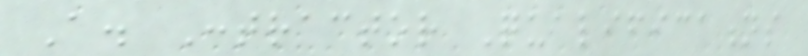A. Contractor Qualifications
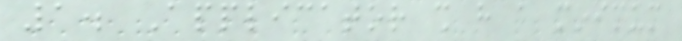1. Applicator shall have a minimum
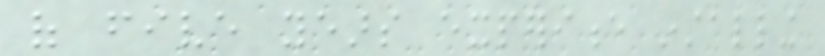of five years experience installing
